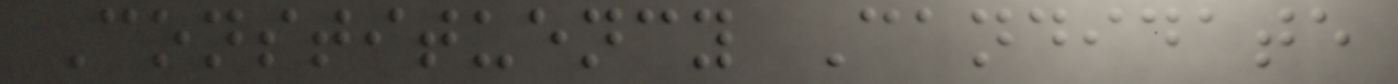Constituency Candidate
